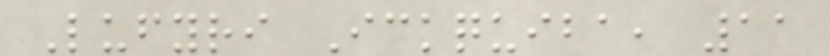Lufyri Ickquiba, 11
